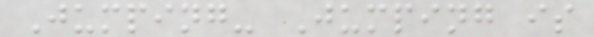Jumping- Jumping is
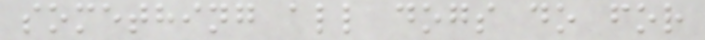something all dogs do for
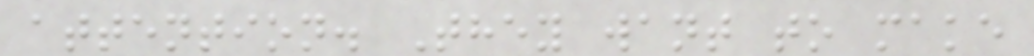attention. They want to make
